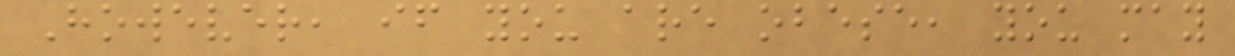However, if you are obese, you may
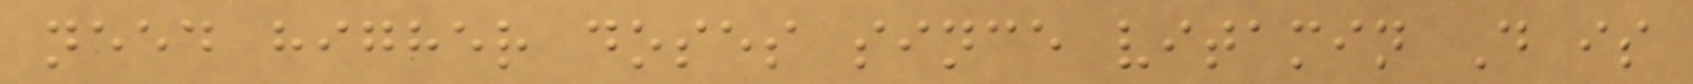need higher doses since vitamin D is
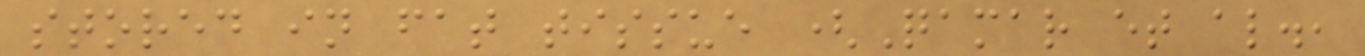stored in fat tissue (Qamar et al.,
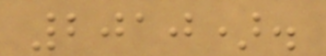2010).
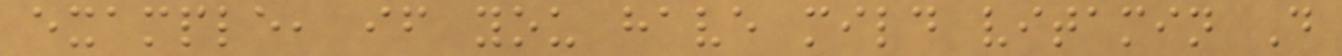example, if you have mild vitamin D
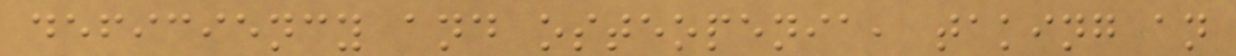deficiency and osteopenia, taking an
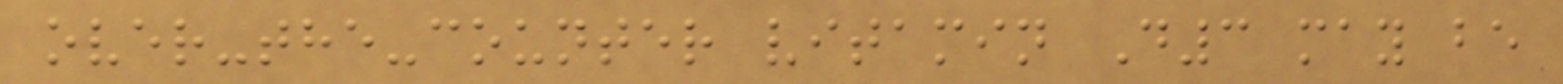over-the-counter vitamin D3 may be
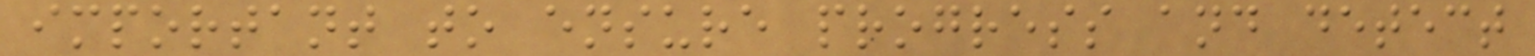important to ensure progress and detect
